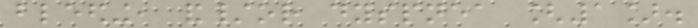bleeding, and/or dyspnea [1].
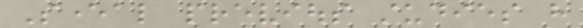Several previous studies have
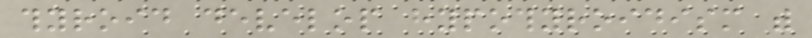thyroid develop hypothyroidism with
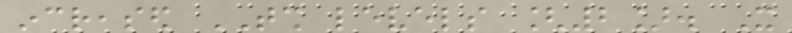increased TSH levels [2]. It
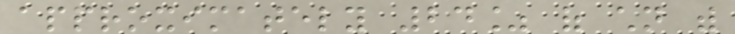approximately 24% of children with
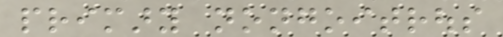primary nongoitrous
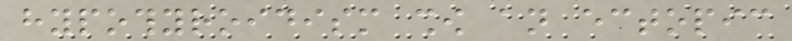hypothyroidism show an ectopic
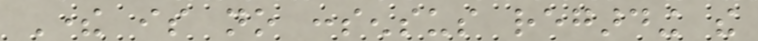There is no consensus regarding the
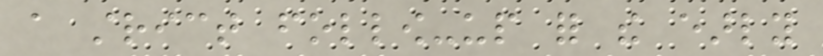a strict follow-up for the early
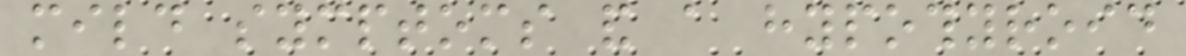mild symptoms and a hypothyroid
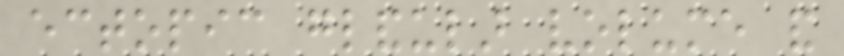ectopic glandular volume and
